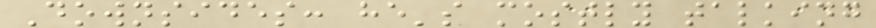Downsides: he's mostly talking
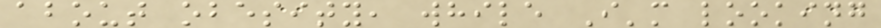about obesity, while I'm looking
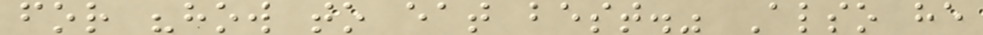for "how to eat best." Also he
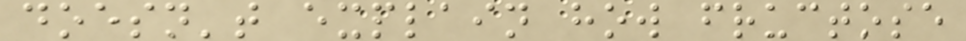doesn't explain how fructose
